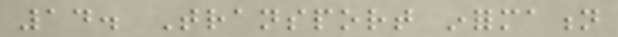14. Transport information
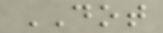DOT
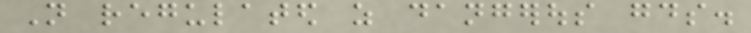Not regulated as dangerous goods.
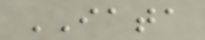IATA
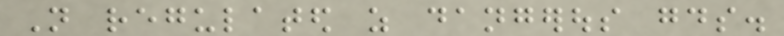Not regulated as dangerous goods.
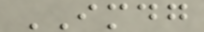IMDG
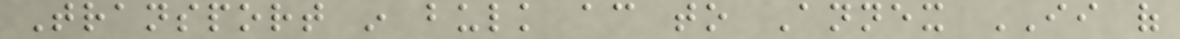Transport in bulk according to Annex II of
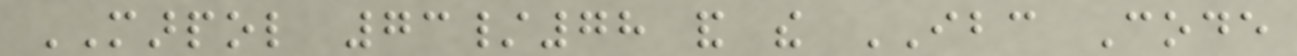MARPOL 73/78 and the IBC Code
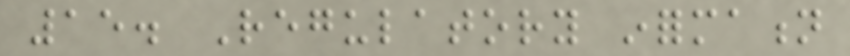15. Regulatory information
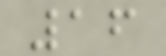16
